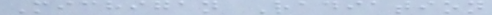Michigan Radiation
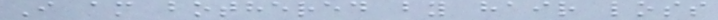I am bothered by hair loss
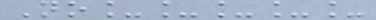No_____
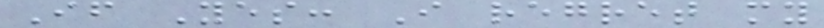If Yes: I regret my
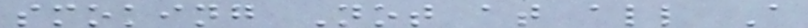smoking Not at all A
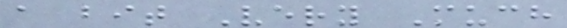a bit Very Much
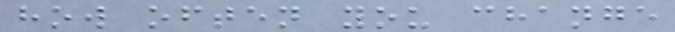how often you change
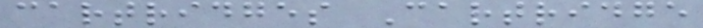cartridges Cartridge
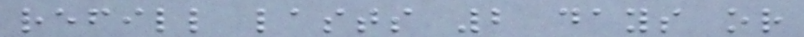refill lasts 2 days or
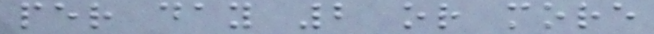per day 2 or more
